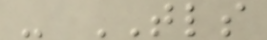- TLS
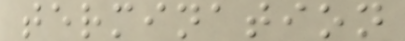termination
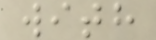with
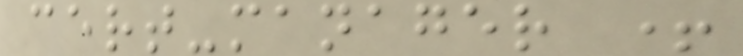cert-manager +
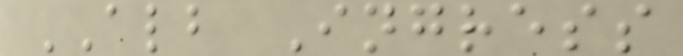ALB Ingress
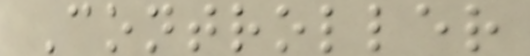Controller
